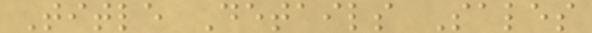Title Details Sales
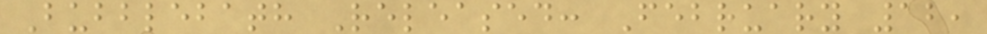Bubblebath Released: February 12,
